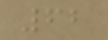62
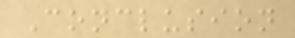Conclusion
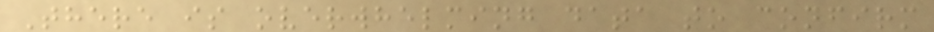There is overwhelming data to confirm
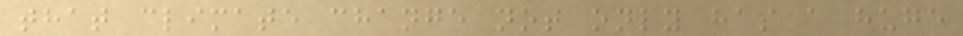that climate change not only has a huge
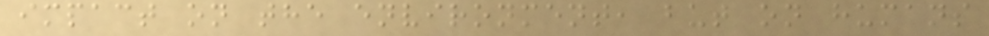impact on the environment, but on humans
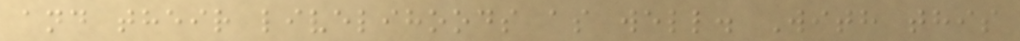and their livelihoods as well. With this
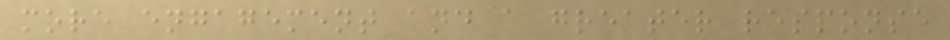more engagement and a greater response
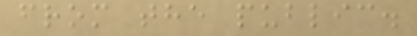from the public.
